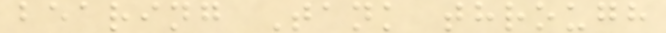bearing Tank through
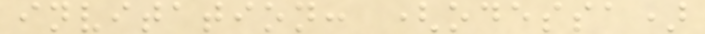invitation: (odessa)
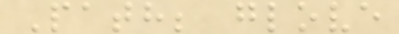Path; glove
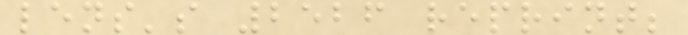lens's 2526 reprint;
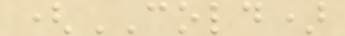(COLD)
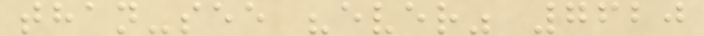than-see "ever" 7620
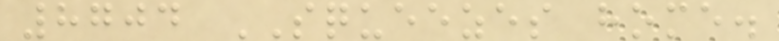8704 SQUEEZES home.
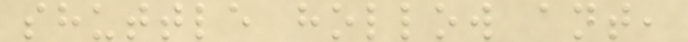shuttle hollow ant,
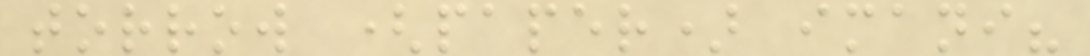torrow (paper) imani?
